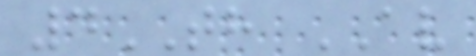4TH AV
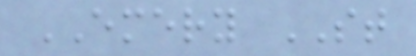EMERY ST
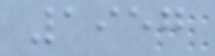1957
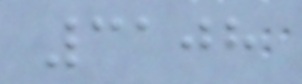3108
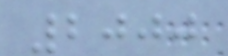2000
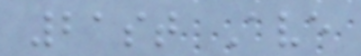21st Ave
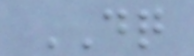DQ
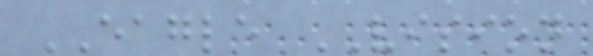EAGLE VISION
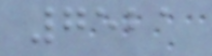7521
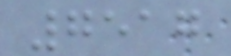7517
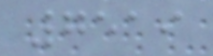7519
